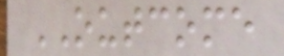OUTCOME
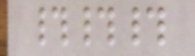###
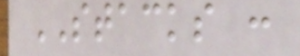STACKS :
